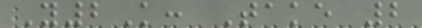Y2K: Take 2
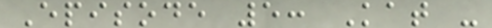Episode 5: Kat -
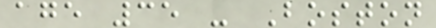age 35 - Boston
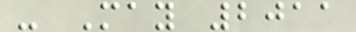- May 2011
